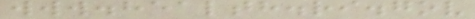www.health.ri.gov
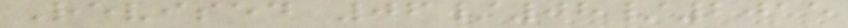Revised 06/08/2015
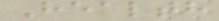Health
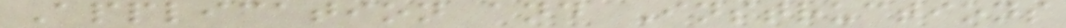Application and Instructions
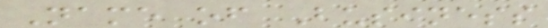Name of Business
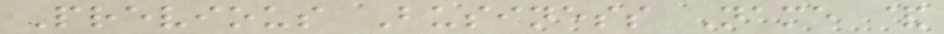Previous Business Name &
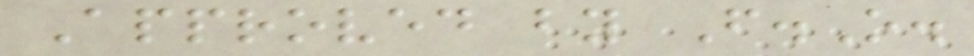Approved by F.O.
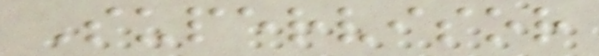Supervisor
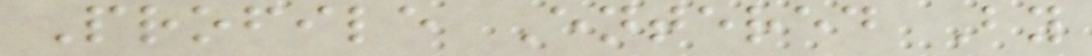Profile Entered By
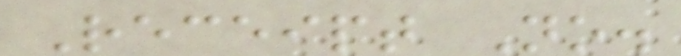Receipt No.
